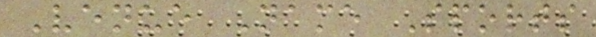Venue Name Sports
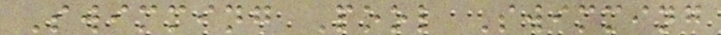Swimming Pool Swimming
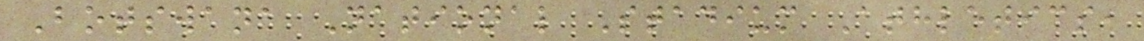Botswana National Stadium Athletics,
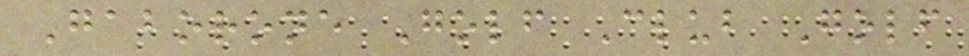Gaborone Golf Club Golf
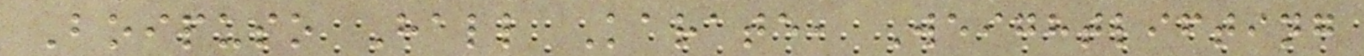Boipuso Hall Karate, Weightlifting
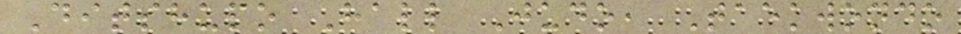Ditshupo Hall Judo, Taekwondo
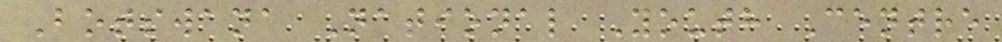Botswana National Youth Centre
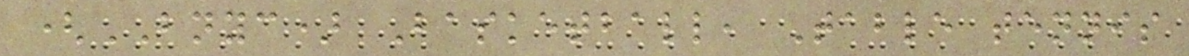(BNYC) Basketball, Table tennis
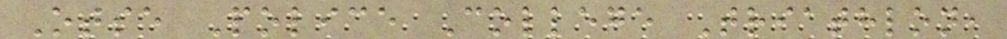Otse Police College Triathlon,
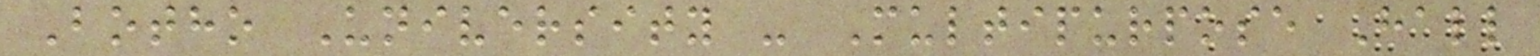Botho University - Multipurpose Hall
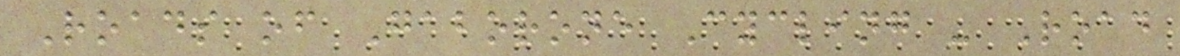Roads of Gaborone Cycling - Road
